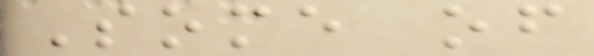Some of
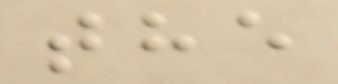the
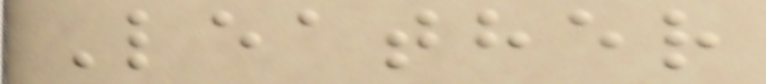Leather
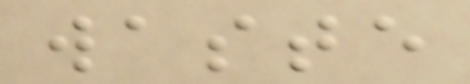waste
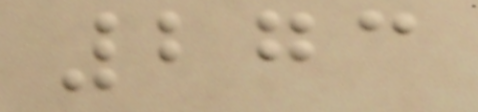273
